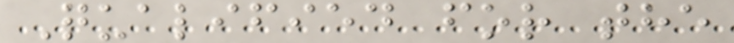Qualified for the
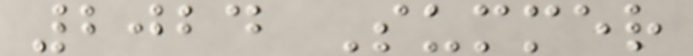2024 Summer
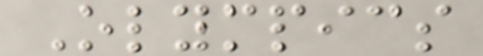Olympics
